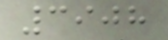3908
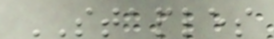STAPLES
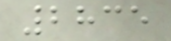2835
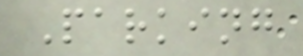Parking
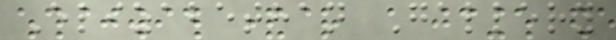Elizabethan Gallery
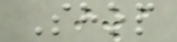Shop
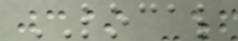LOCAL
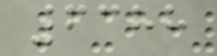6388
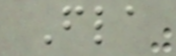Fla
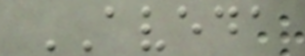AVEDA
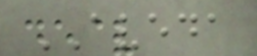AVEDA
